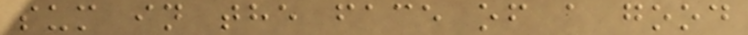sum in the face of a good
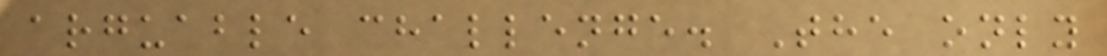arguable challenge. The only
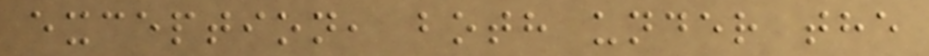exception, both under the
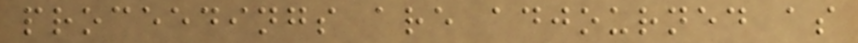proceedings are adjourned as
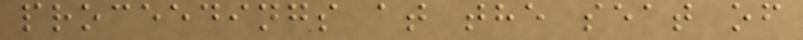proceedings at the seat of
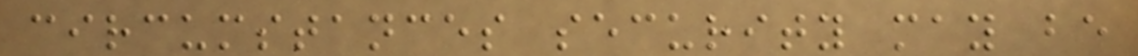circumstances security may be
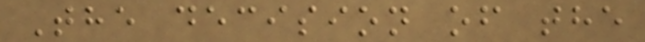The decision of the
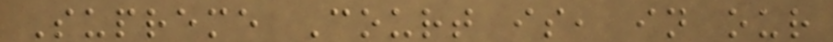Supreme Court is, in our
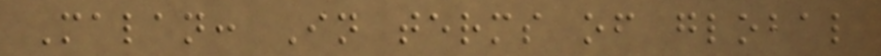Malan: In terms of global
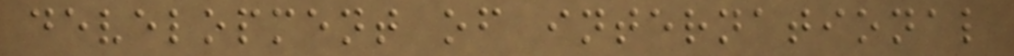development of international
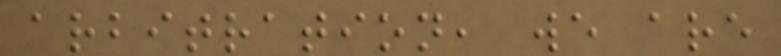arbitration, we are
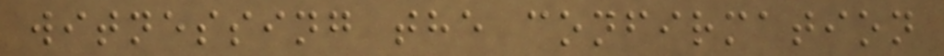witnessing the confirmation
